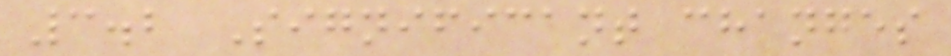3.2 Significant changes
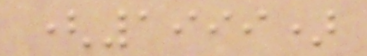(1999)
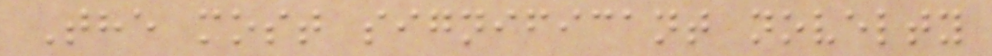The most significant novelty
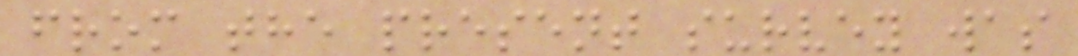from the present survey was
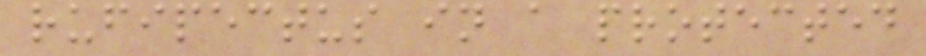rufipectus in a protected
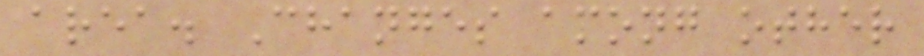area. Changes among other
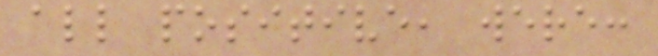all positive, were:
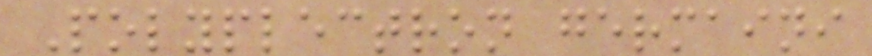Polyplectron germaini
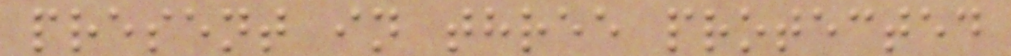present in three protected
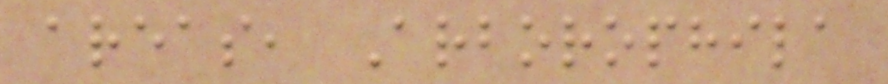areas, Arborophila
